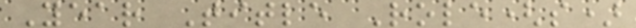Year Title Role(s)
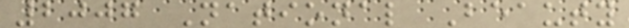2007 National Beauty
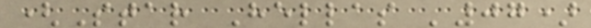(Star Hellas '07)
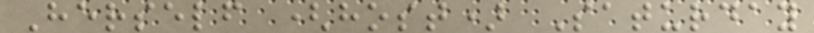Herself (host) Saturday
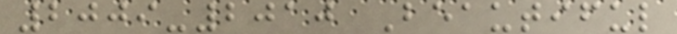2009-2010 Beautiful
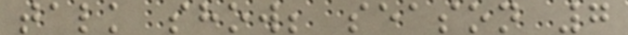talk show; season 7
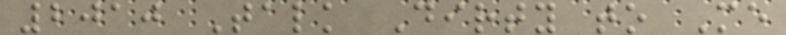2010 Talk Dirty to Me
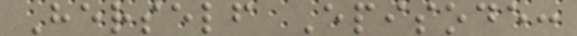Herself Episode:
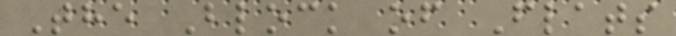The Block of Flats
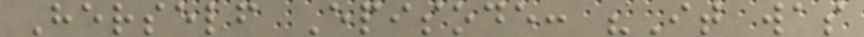Herself Episode: "It was
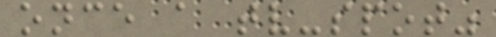once a tv-spot"
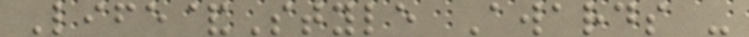Life&Style Awards -
